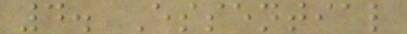4. Essential
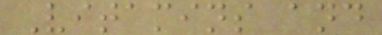Vitamins and
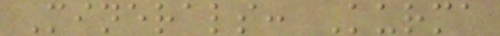Minerals: Kurma
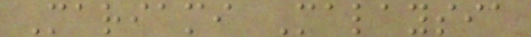Mariami Malaysia
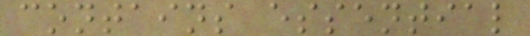contains essential
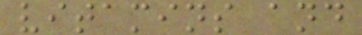vitamins and
